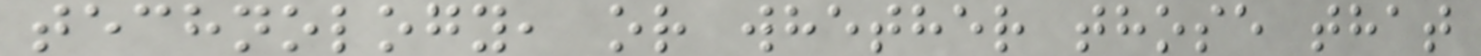technology, or whether those that
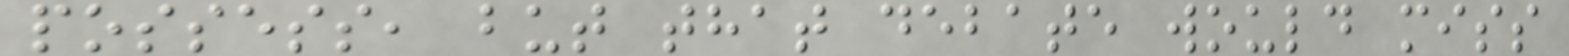possess, but that debate would miss
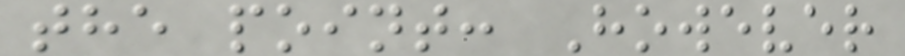the point: However
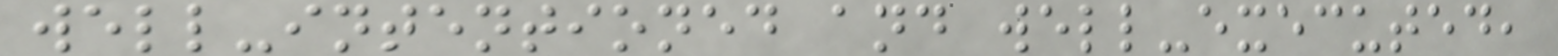well-intentioned and well-executed,
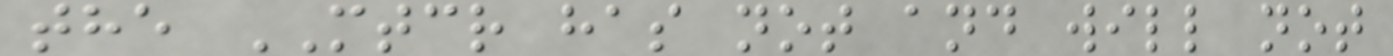the MTCR has not and will not
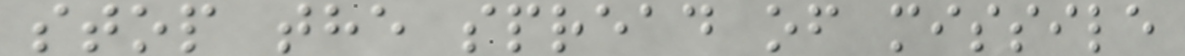stop the spread of missile
